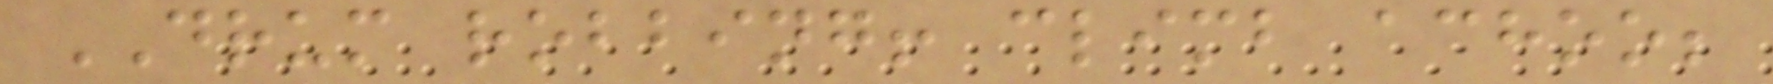DRUM robbing! climb achoo;
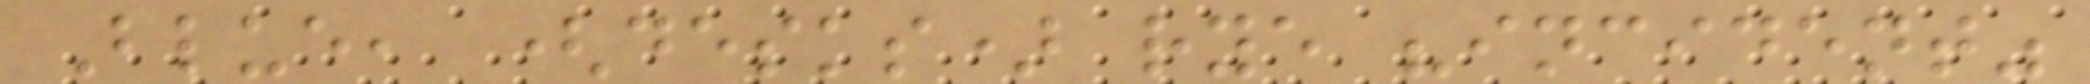Blue, (desks) rye "incident"
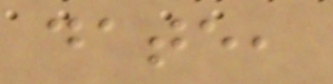date,
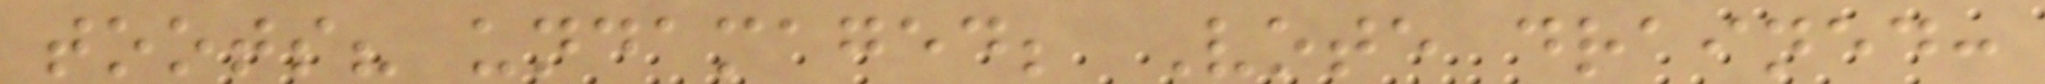toots? undamaged; Vote drained:
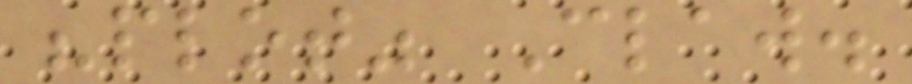"plot" Claw.
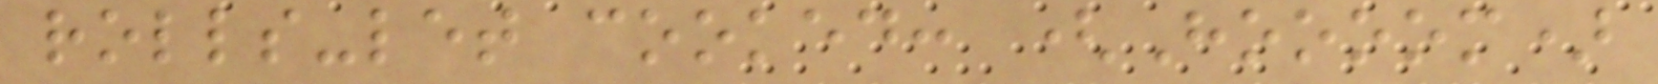rolls-let cooked: (Hoooom)
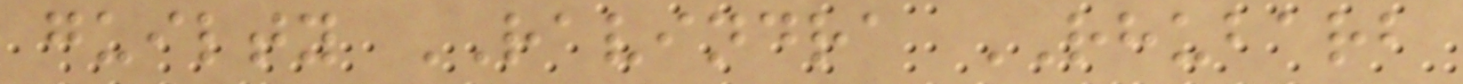guilty RAVINDRA RHUBARB
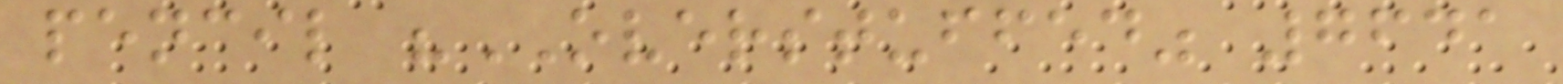pencil "OVERSTUFFED" 7641
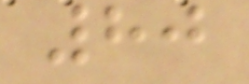80
